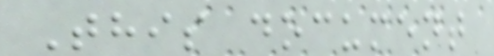This document
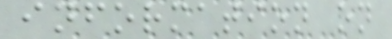information on
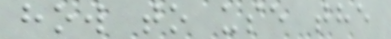how to use the
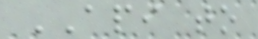API to
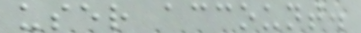user account.
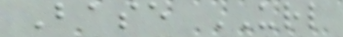Base URL
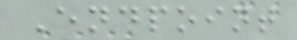Endpoint
